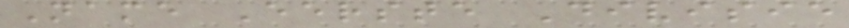Name Eerste Divisie
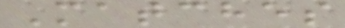Matches
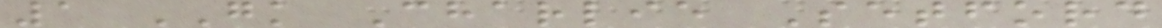1 GK Charlie Setford
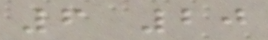6 20
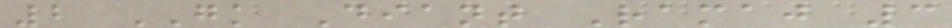2 GK Diant Ramaj 3
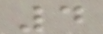4
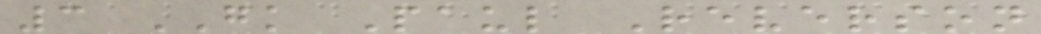3 GK Paul Reverson
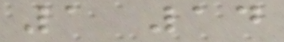1 14
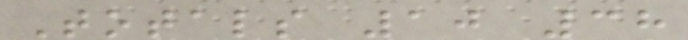Totals 10 38
